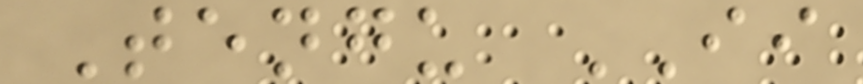Tengu II
